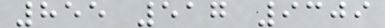855 517 9309
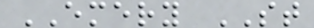EMERY ST
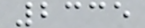2335
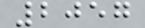2057
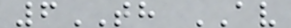6TH AV
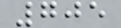705
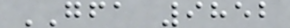GFA 9852
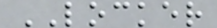LOCKER
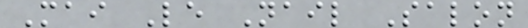Mai Le Nail Salon
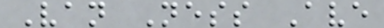Van Ness Ave
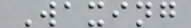Waxing
